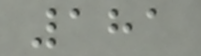181
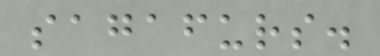sagafurs.
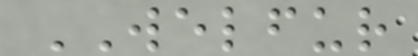WELFUR
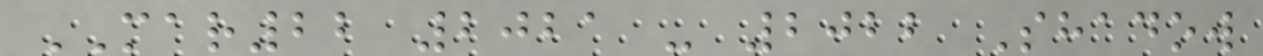MAR22 2021 - 2022 Shadow
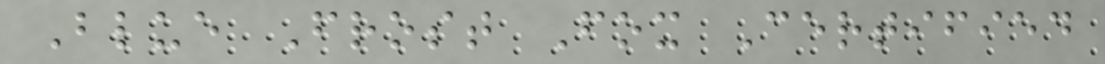Blue Frost Fox Certified
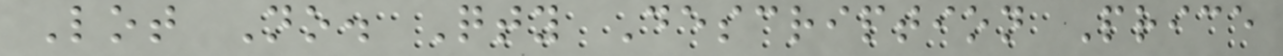Lot No. Qty Description Price
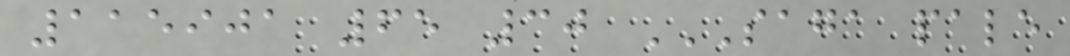115901 65 30 SAGA PALE
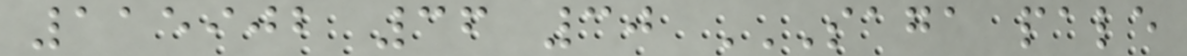115902 36 30 SAGA PALE
